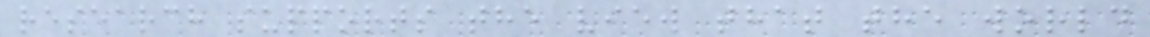research supports the view that the world
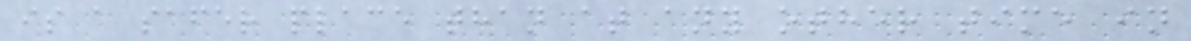is a safer place than at any other time in
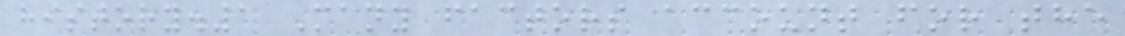history.1 Many factors account for the
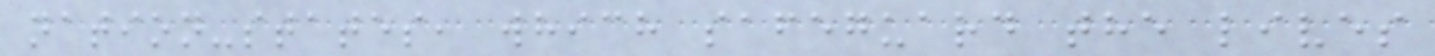nation-states, which safeguard the lives
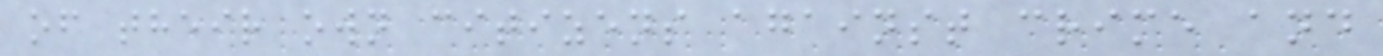of their own citizens against crime and
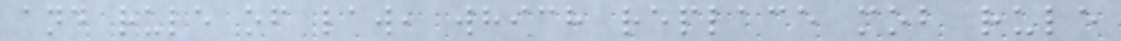and rule of law, which replace mob rule
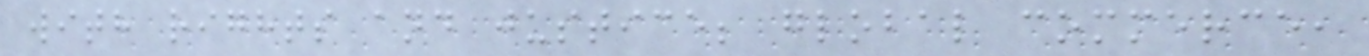with rights and justice; global commerce,
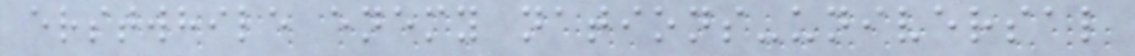erstwhile enemy nations-universal
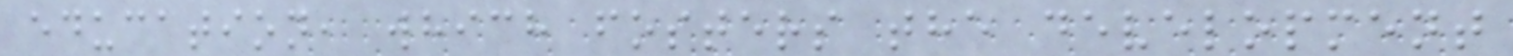education, which fosters the development
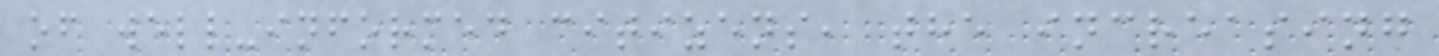of well-informed citizens, the increasing
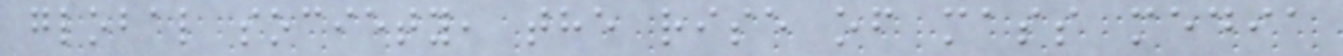global society, the rise of mass media
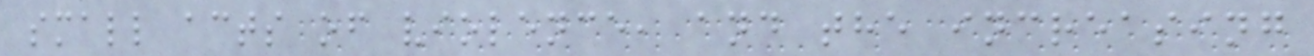small acts of violence, and the increasing
